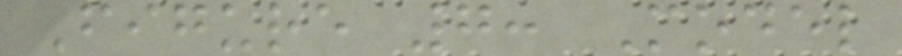Figure 7: Model
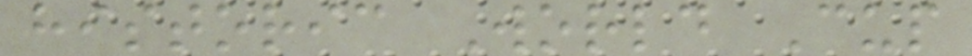historic World Cup
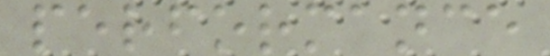performance
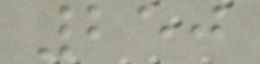250
